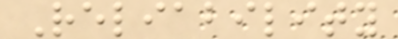Reliability
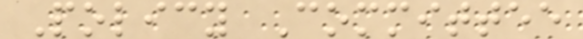Policy Committee
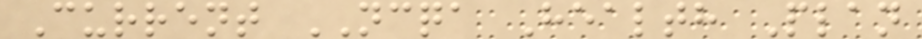Current NCQA Health Plan
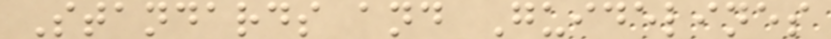Standards and Guidelines
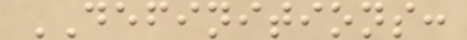DEFINITIONS:
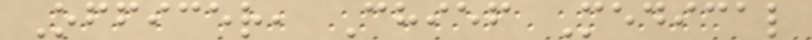Officer, Chief Medical
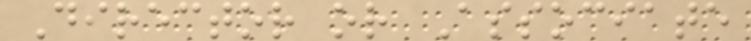Director or Associate
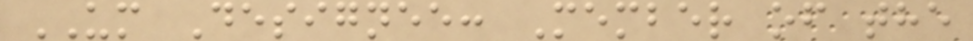UM Designee: Member of the
